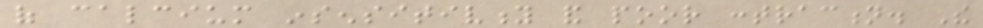of calcium insensitivity and poor contraction. The
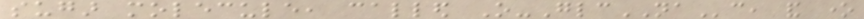sugar molecule, called O-GlcNAc, and one
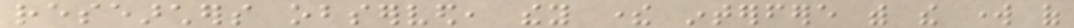researchers observed, they there interfere with the work of
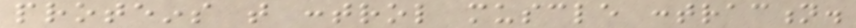proteins that control muscle contraction.
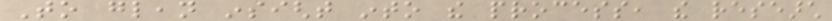To glean insight into the process, the research
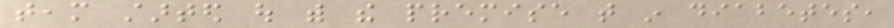team started out with the premise that in diabetes,
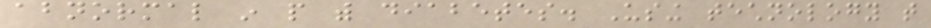abnormal in people with diabetes. Using technology that
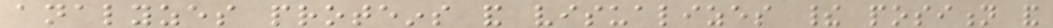analyzes proteins and visualizes their position and
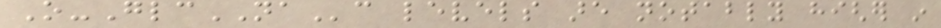O-GlcNAc levels are notably higher in
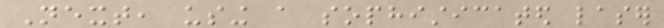Next, using a sophisticated laser
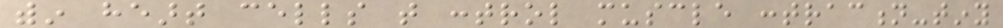within heart cells that control muscle contraction-tiny
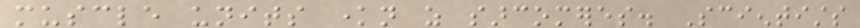muscle units known as sarcomeres. Scientists
